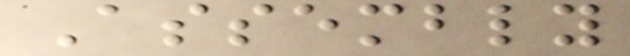Assembly
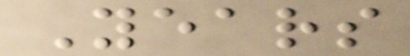Years
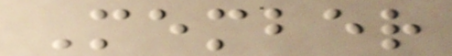Member
